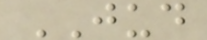JUD
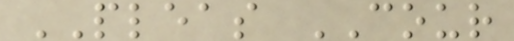PLEAS COUR
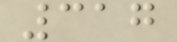317
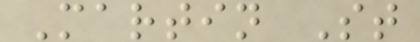Martin St
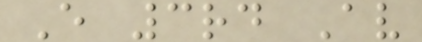E 3rd Av
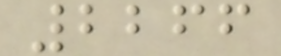2266
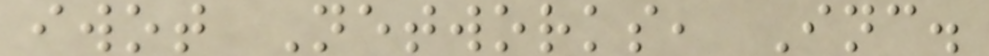iwot Networks, Inc.
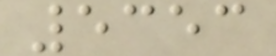5353
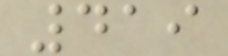419
